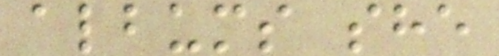albums she
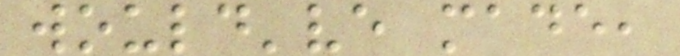would've made,
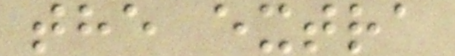the extra
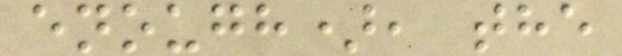enough), the
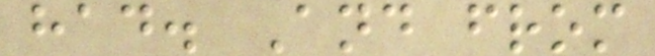had. And from
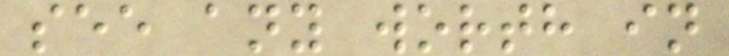see any worth in
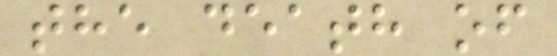the death of
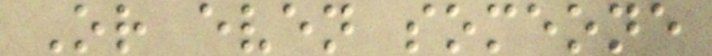Or even someone
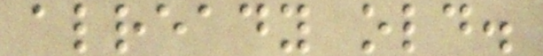already old.
